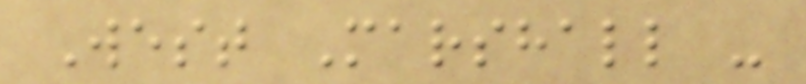West Marshall -
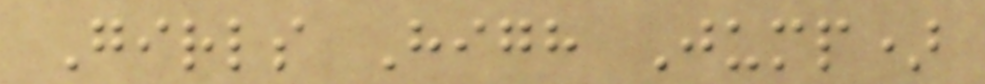Girls High Jump)
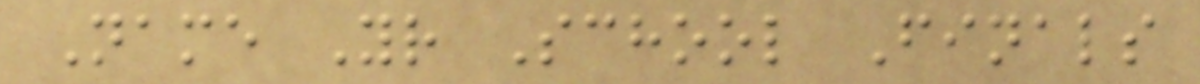Name Yr School Finals
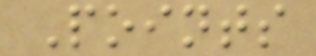Points
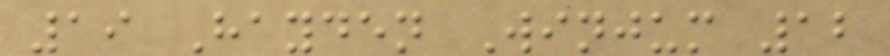19 Hayden Winjum 12
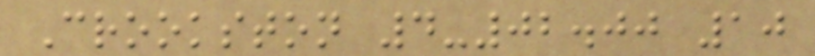Crookston 4-02.00 10
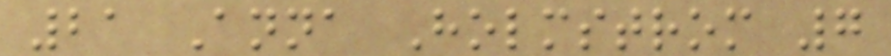21 Anna Holmstrom 7
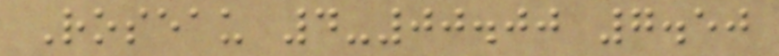Roseau 4-00.00 7.50
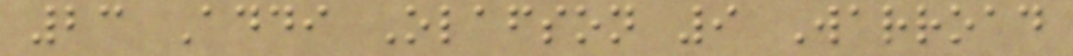23 Addi Olafson 9 Warroad
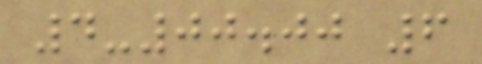4-00.00 6
